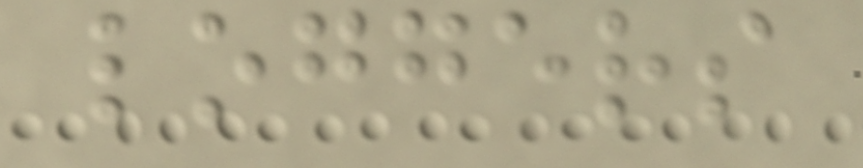loggers
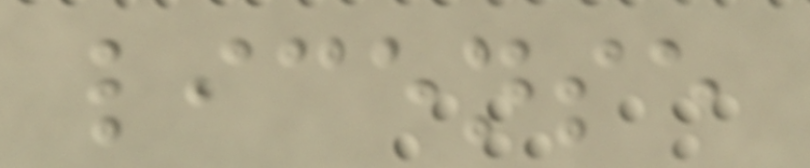license
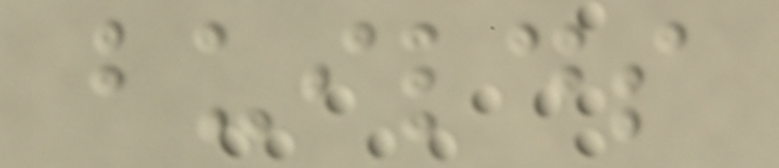builds
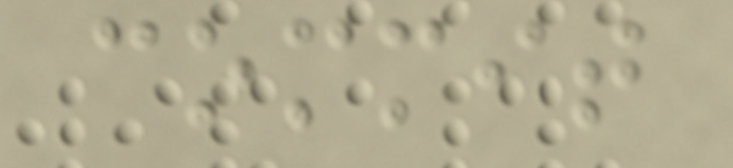commit
